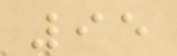95
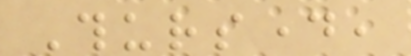Thursday,
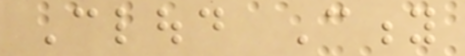Cloud City
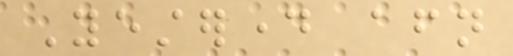Yesterday afternoon
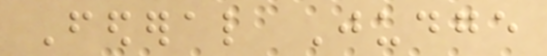Federal Judge
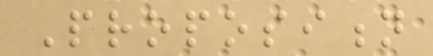Proposition
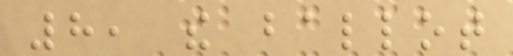8, the ballot
